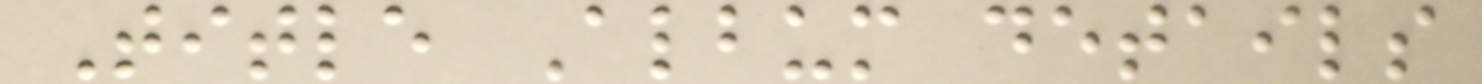Title Album details
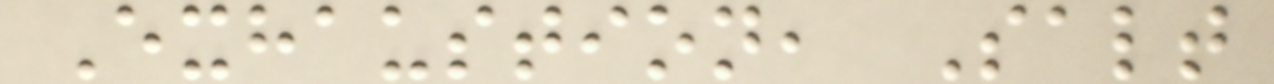Exhaustion, Salt
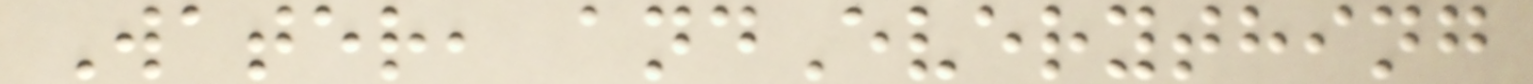Water, andEverything
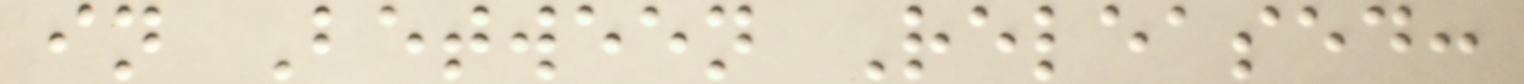in Between Released:
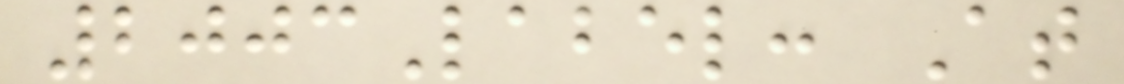2003Label: At
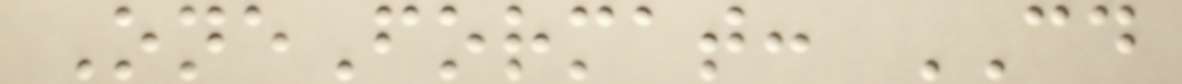OneFormat: CD
